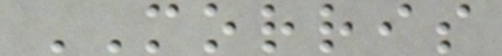MORRIS
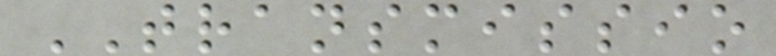TRANSMISSIO
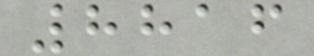8816
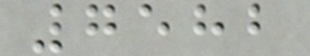7582
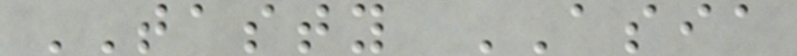TASTY ASIA
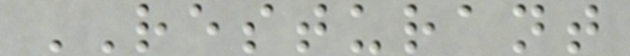RESTURANT
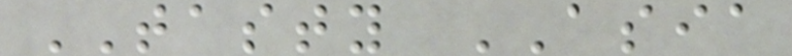TASTY ASIA
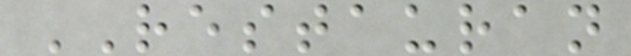RESTAURAN
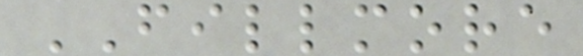FILLMORE
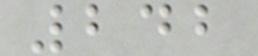242
